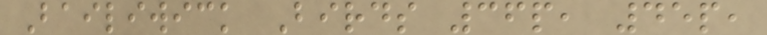Bailiwick Birds 36p, 45p,
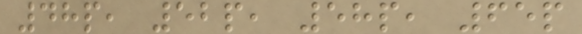48p, 52p, 58p, 65p
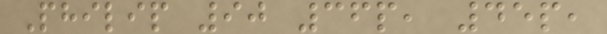Philip 90 36p, 45p,
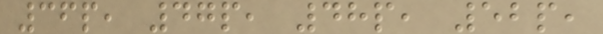36p, 47p, 48p, 52p,
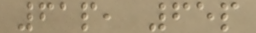61p, 65p
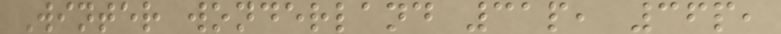Winter wonderland 31p, 36p,
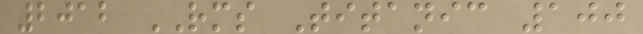2012 RMS Titanic 100
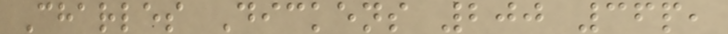Charles Dickens 200 36p,
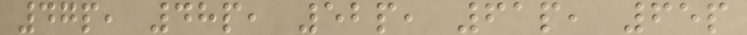47p, 48p, 52p, 61p, 65p
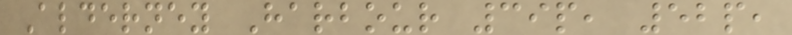Alderney Harbour 39p, 52p,
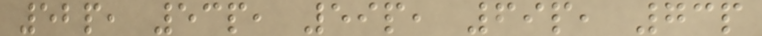52p, 53p, 59p, 69p, 73p
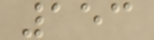153
